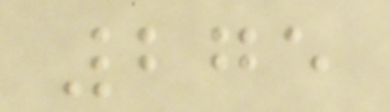275
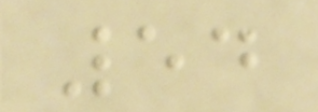54
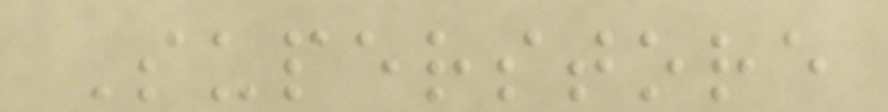Superstore
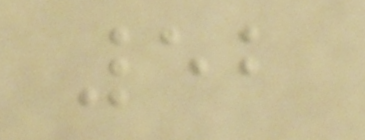52
